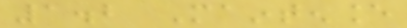1.2 Maintenance
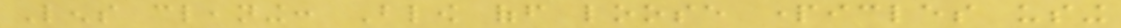Lens cleaning: Blow off loose particles using
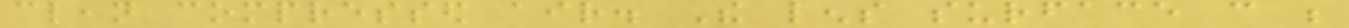clean compressed air. The lens surface can be
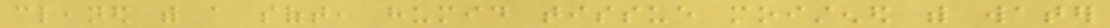cleaned with a soft, humid tissue moistened with water
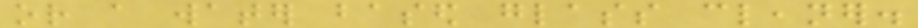or a water based glass cleaner.
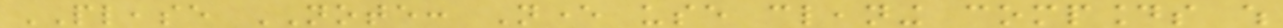PLEASE NOTE: Never use cleaning compounds which
